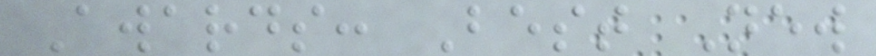Awards: Best New
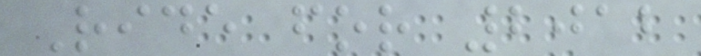Ride for 2012
